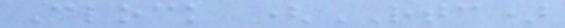Clock (RTC)
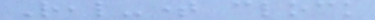Real-time clock
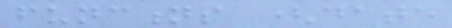functions (date
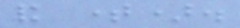and time).
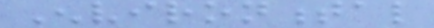Environmental
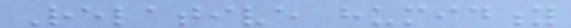Relative humidity
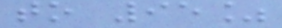to 95%
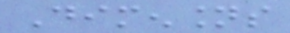Dimensions
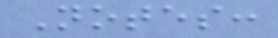Notes:
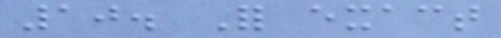10. For exact
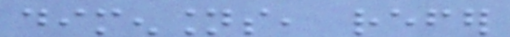dimensions, refer
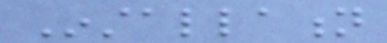Installation
